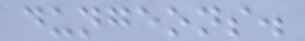dungeons.
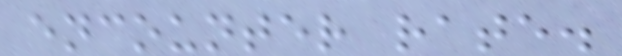encounter rate.
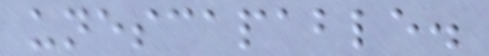unescapable.
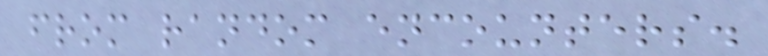from random encounters.
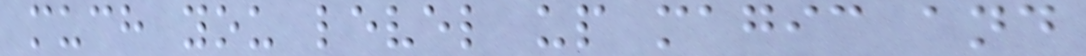much you level up magic and
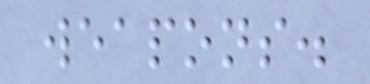weapons.
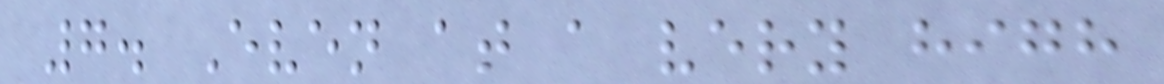7. Even at a very high
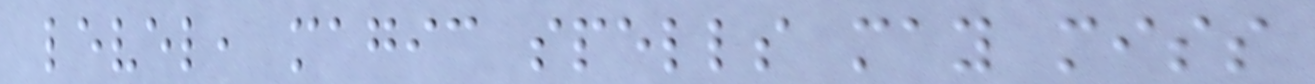level, magic spells may miss
